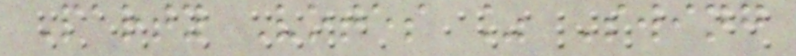Party Votes % Swing
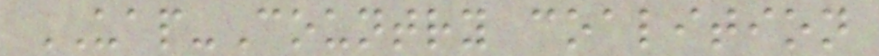UAP-Country coalition
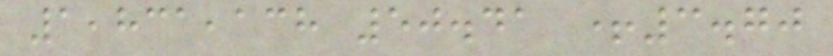1,831,138 50.41 +3.70
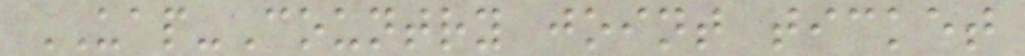UAP-Country joint ticket
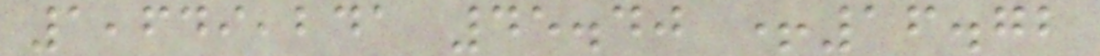1,649,241 45.40 +16.72
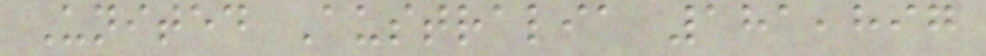United Australia 181,897
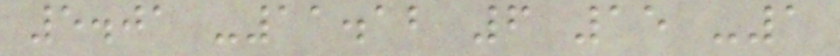5.01 -11.12 6 15 -1
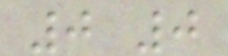0 0
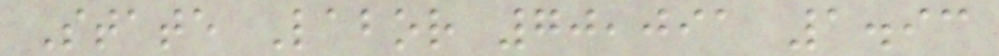State Labor 70,091 1.93
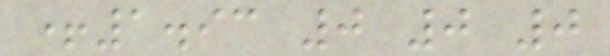+1.93 0 0 0
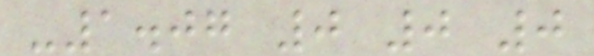-1.07 0 0 0
